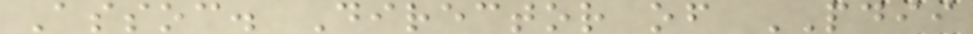Assoc. Director of PDII
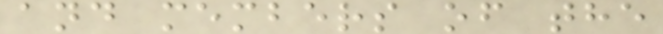and members of the
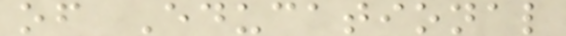of Educational
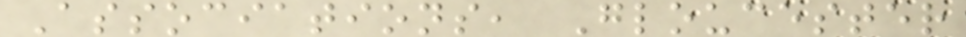Associations, Gloucester
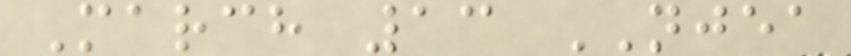March 13 NJEA
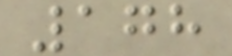178
